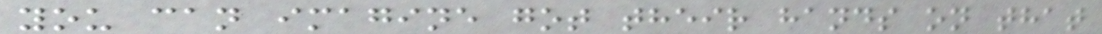you can imagine got their hands on that
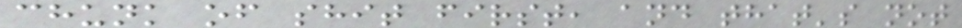chunk of shit first, and that's not
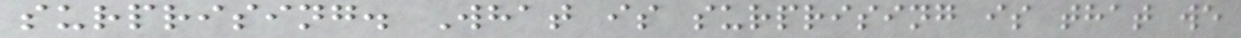surprising. What is surprising is that we
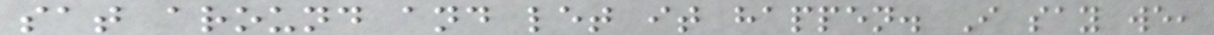sat around and let it happen. I say we,
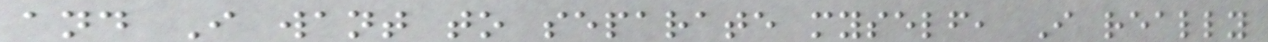and I want to separate myself, I really
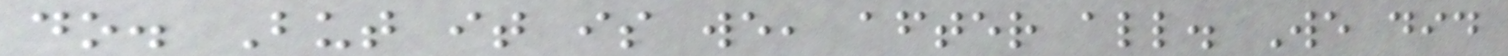do. But it is we, after all. We did
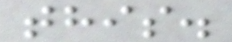this.
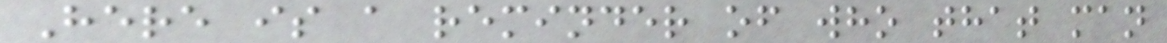Here is a reminder of who that man
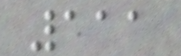111
